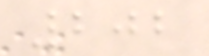202
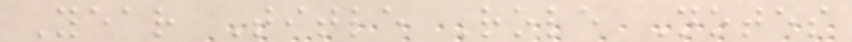Year Title Role Notes
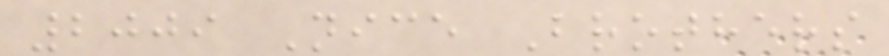2009 Nice Brothers
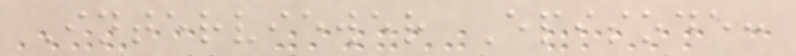Interviewer Episode:
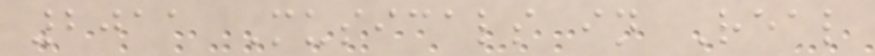2011 Musicals in Real
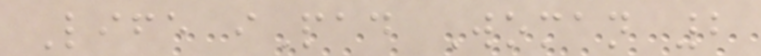Life iPad Woman 2
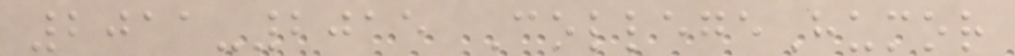2011-2015 CollegeHumor
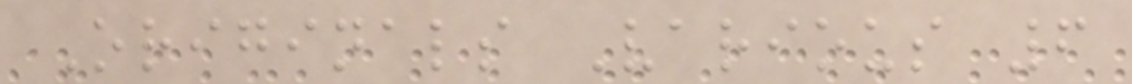Originals Various 6
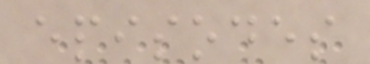episodes
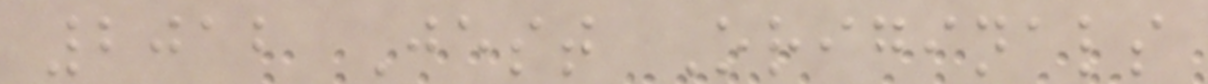2012 Jest Originals
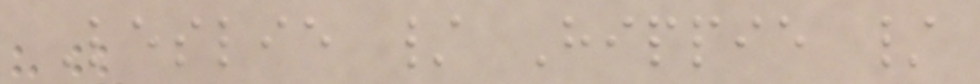Leslie / Hippie /
